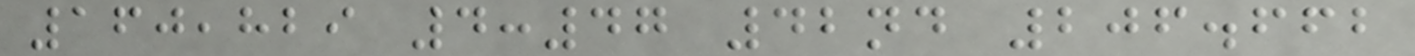160,829 4:47 42nd 206.662
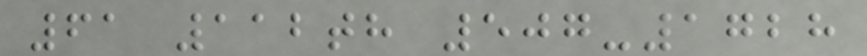61 112th 507-1728
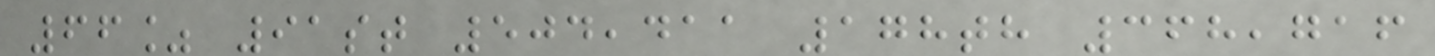66% 91st 504,411 178th 368,716
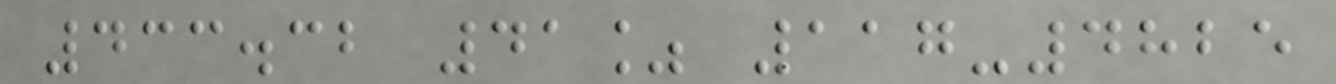433.32 41% 117-4825
